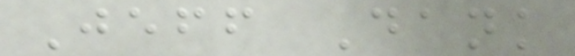Jeff Dank
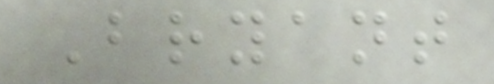Bryant
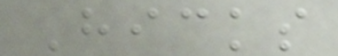Hicks
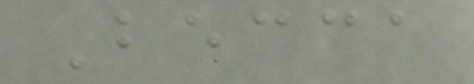Becca
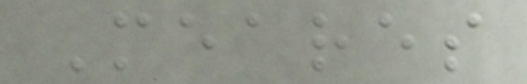Meares
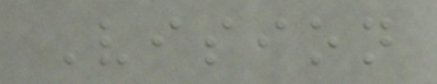Vision
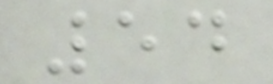54
